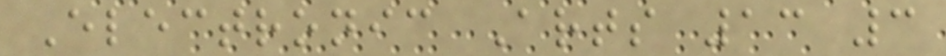Electronic Arts 13 3
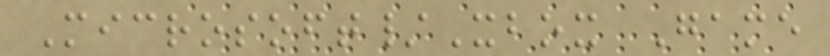Microsoft/Xbox Game
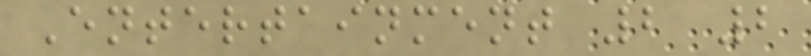Entertainment 2 2
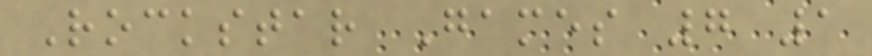Rockstar Games 7 1
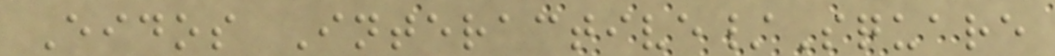Eidos Interactive/Square
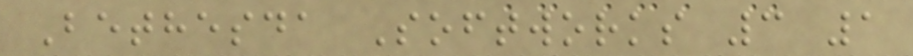Bethesda Softworks 3 1
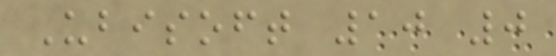Ubisoft 10 0
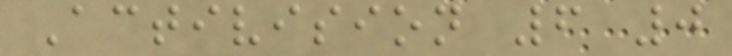Activision 6 0
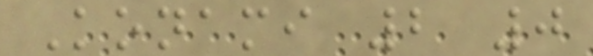Konami 2 0
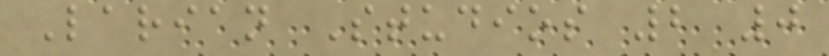Larian Studios 2 0
